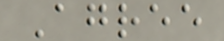Agree
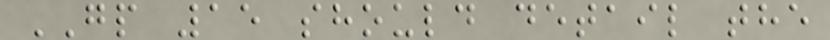GP 15 should detail the
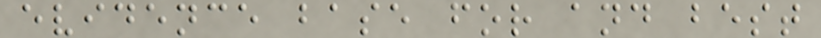evidence base for and best
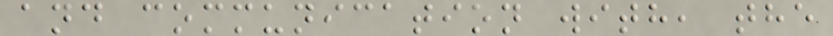and communication with, the
